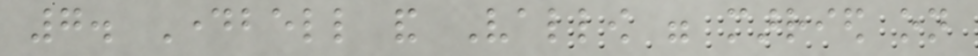7. Daybell and Vallow were married on
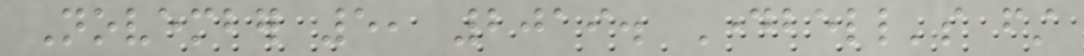November 5, 2019. Daybell's first
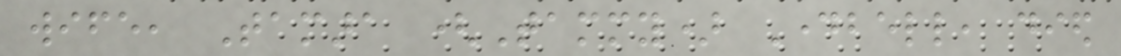wife, Tamara (Tammy) Daybell, died
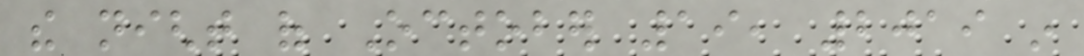the night of October 19, 2019 in
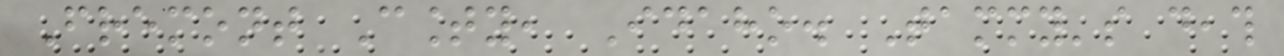Fremont County, Idaho. Tammy's death
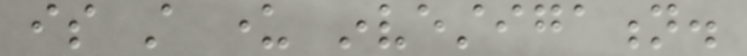is still under investigation.
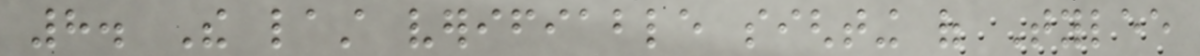8. The last verifiable sighting of Tylee
